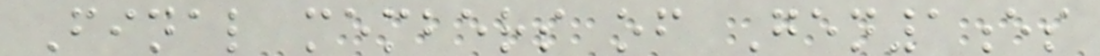Final members of Gen1es
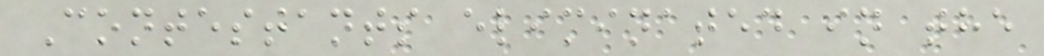Contestants eliminated in the
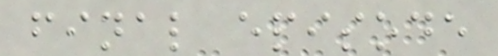final episode
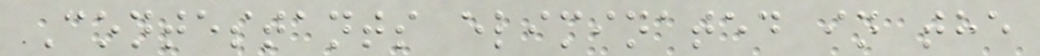Contestants eliminated in the
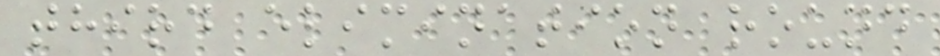third elimination round
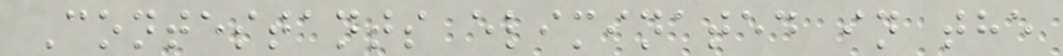Contestants eliminated in the
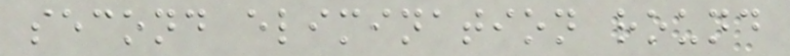second elimination round
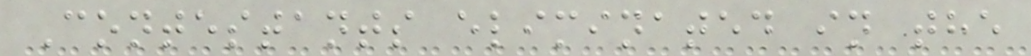Contestants eliminated in the
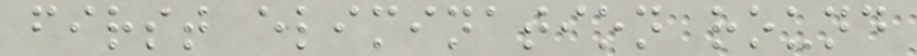first elimination round
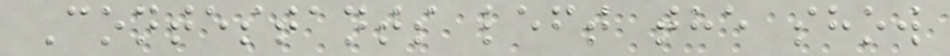Contestants left the show
